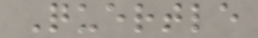Quertle
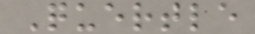Quertle
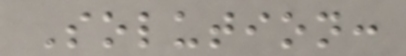Solution:
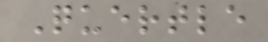Quertle
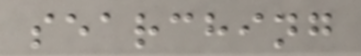searching
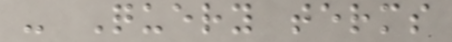- Query terms
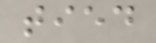tied
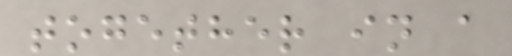together in a
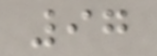97
